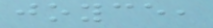joyce,
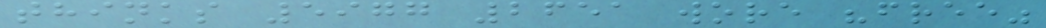thinks 5977 2651 wore "free"
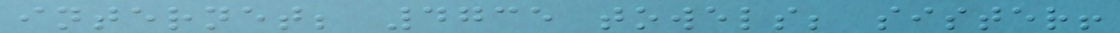internet; 4735 towels; sister!
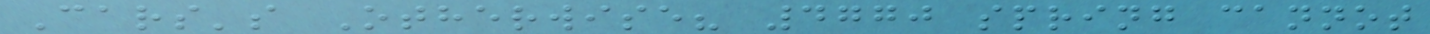Cars's Otherwise? 4770 spring cannot
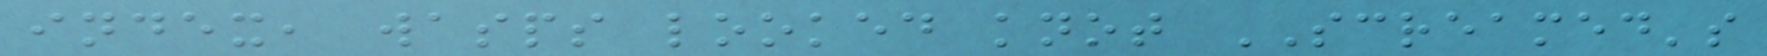index, wasps looked knot SCREAMED's
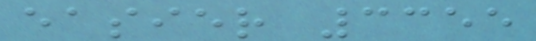easier 3355
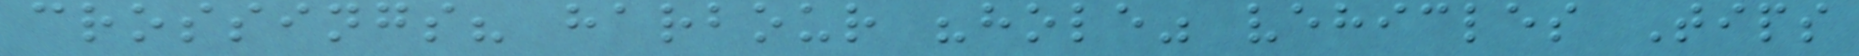crossings? harbour "hole" vehicles Tips
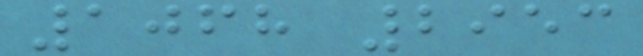1068 2953
